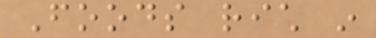Foods rich in
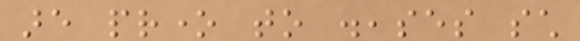are prone to diseases such
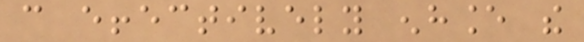can effectively enhance the
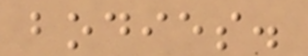bodies.
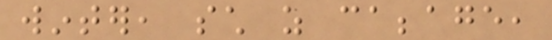winter, such as cabbage,
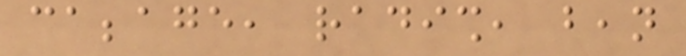cabbage, radish, bean
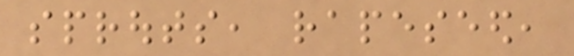sprouts, rapeseed,
